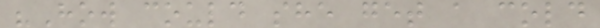"How could she get a cold
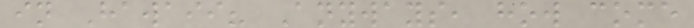in Hawaii? Anyways, how come
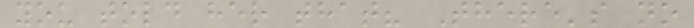you told her that? There's no
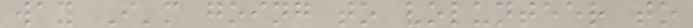way I'm going to volunteer to
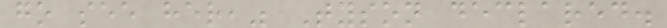go see her," Tyson declared.
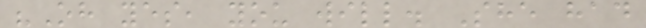"Oh yes, you will. She had
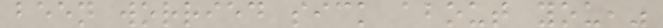been worried sick about you,"
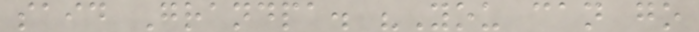said Grandpa. "You can go
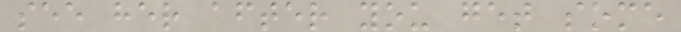see her after you get some
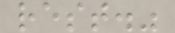rest."
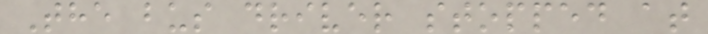The bus driver stopped at
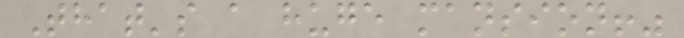That's a huge mansion!"
